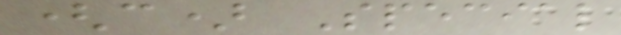(c) Special
